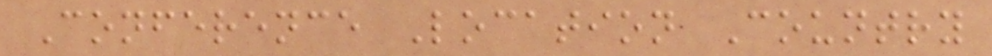Conference Location Country
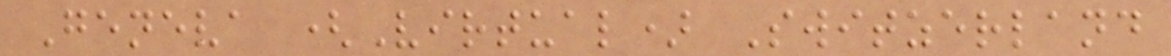Geneva (Virtual) Switzerland
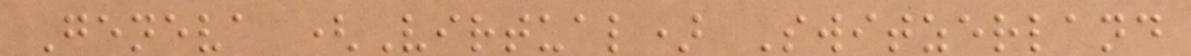Geneva (Virtual) Switzerland
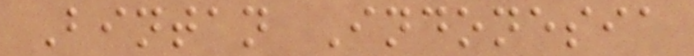Bintan Indonesia
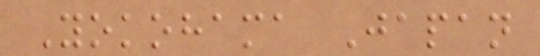Yokohama Japan
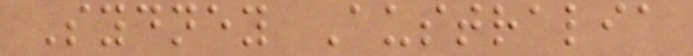Sydney Australia
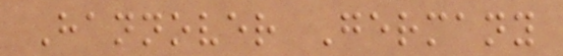Hannover Germany
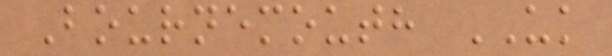Bournemouth UK
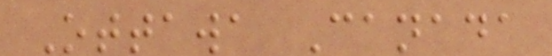Ottawa Canada
